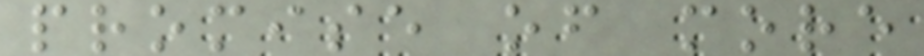promise of more
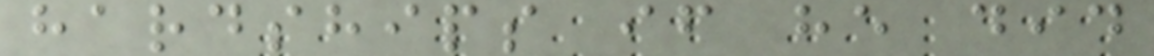hardships if he did
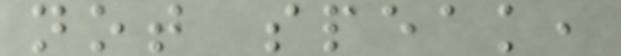not speak,
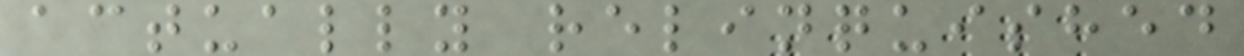actually relinquished
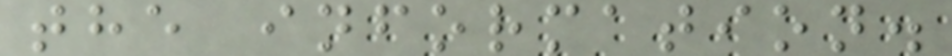the information.
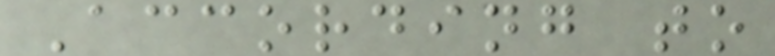According to
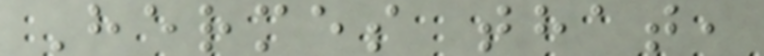Hermes that,
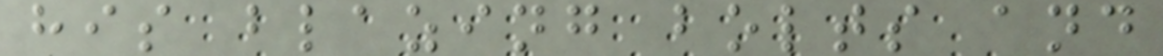his blazing bolts and
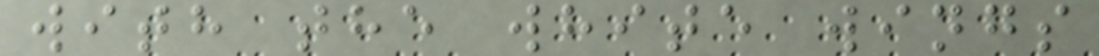with the white wings
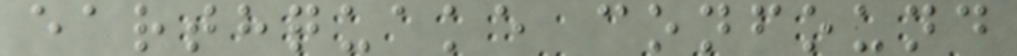earthquake confound
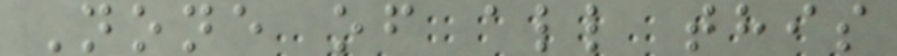None of all this
